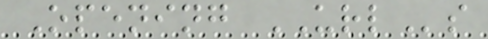Opening URLs
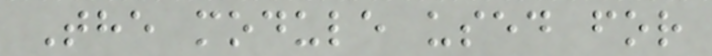The module used for
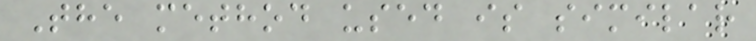The method used is similar
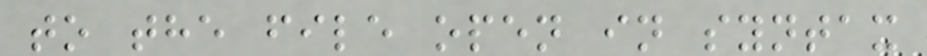to the file open in syntax
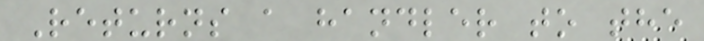Returns a handler to the
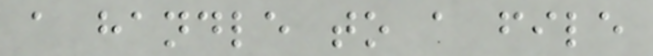a handle to a file
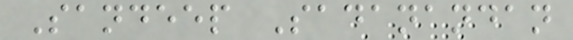Sandeep Sadanandan
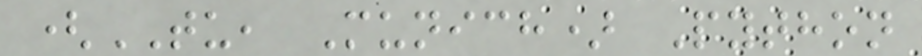(TU, Munich) Python
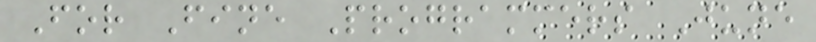For Fine Programmers June
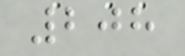208
